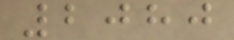2080
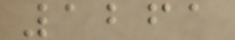1261
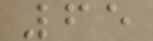65
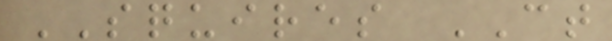SQUIRES CT
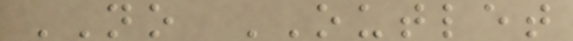NO OUTLET
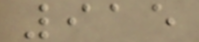915
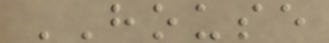HOUSE
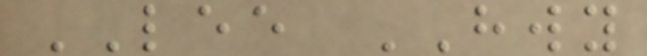LEE HWY
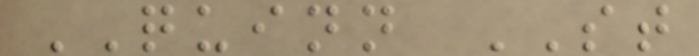QUINN ST
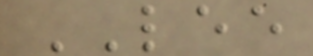LEE
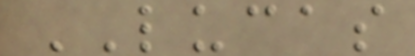LUCAS
